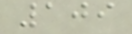109
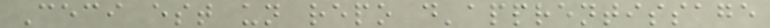Ceci est un repo d'apprentissage
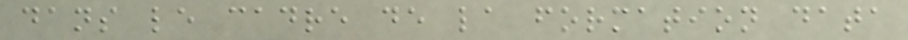dans le cadre de la formation data
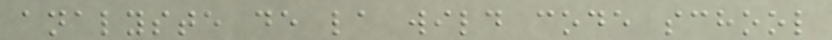analyste de la wild code school
